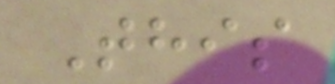This
